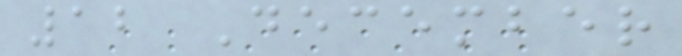12 December
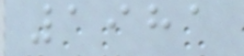1981
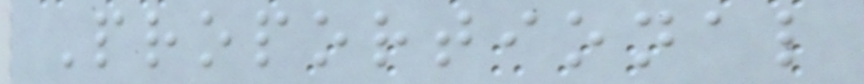Proportional
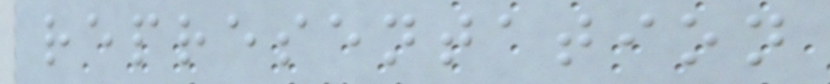representation
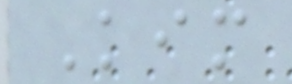Kim
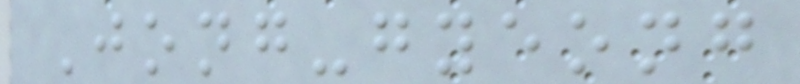Jong-gyeong
